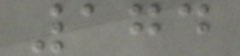174
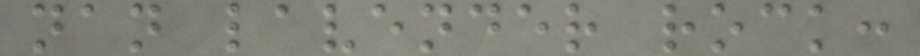nan lavender rock:
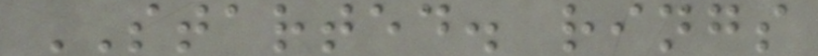STARTED. rings
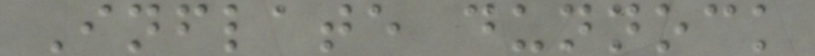Inflate dunnock
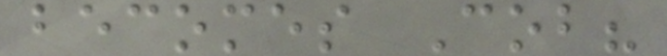becomes Cob?
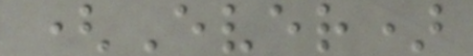(Ever)
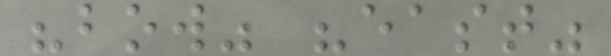"bow" "east"
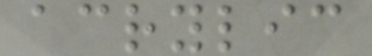acrylic
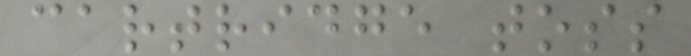cartridge toss
